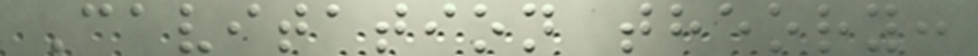Cavitation theory:
